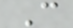C
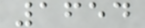1654
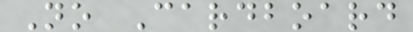No Cardboard
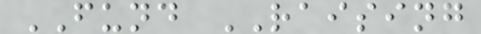FUND RAISING
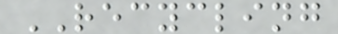RECYCLING
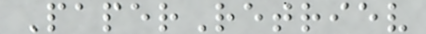PaperRetriev
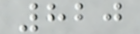820
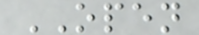OPEN
